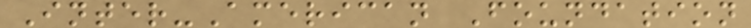Inter-American Foundation
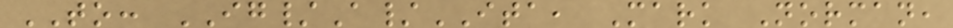TO: IG/A/ITA, Mark Norman,
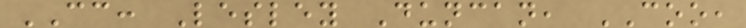CC: Lesley Duncan, COO,
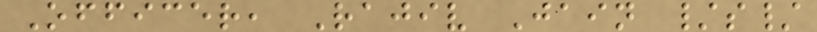Officer, Rajiv Jain /s/
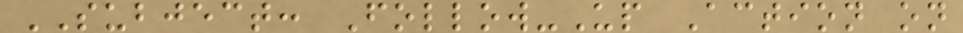SUBJECT: Follow-Up Action on
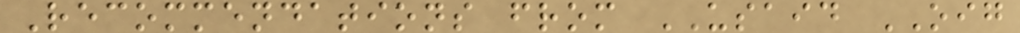Recommendations from USAID OIG
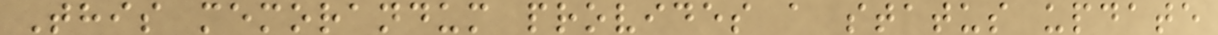This memorandum provides a status update
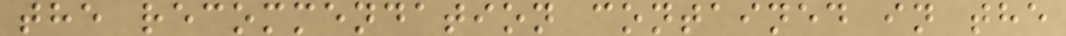the recommendation contained in the
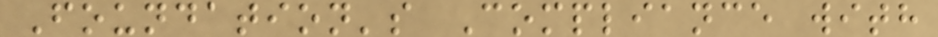Foundation's Compliance with
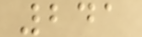241
